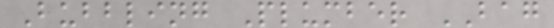Bubbling Plumber BAG
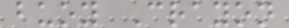buoy Crayon
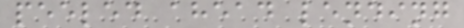peeled ahead lending
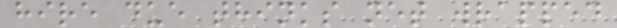hire due thinks net wrapped
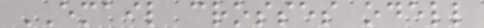EMAIL crosses odell
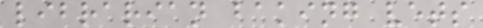librarian baking vets
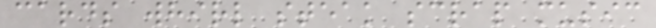cards whirl steak scrap music
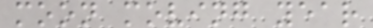moon moving year
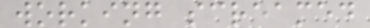working screamed
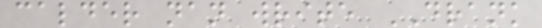calder nan write DRANK
